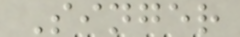Singer
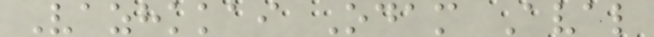Vazhkkai Odam Aval
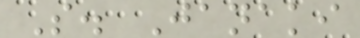S. Janaki
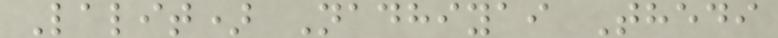Lalit) Nadhiyai Thedi
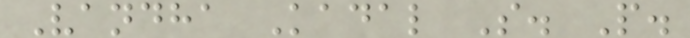Vandha Kadal S. P.
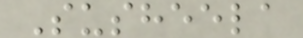Susheela
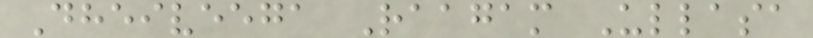Dheiveega Raagam Ullasa
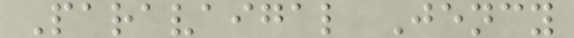Paravaigal Jency
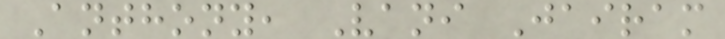Anthony, Vani Jairam
